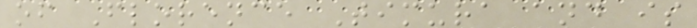of Florence Timura and is
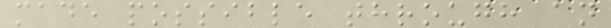made possible through an
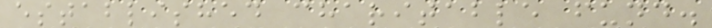established charitable fund.
